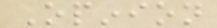Opinion
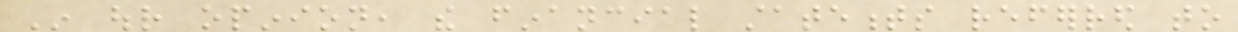In our opinion, the financial statements referred to
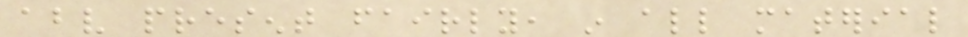above present fairly, in all material
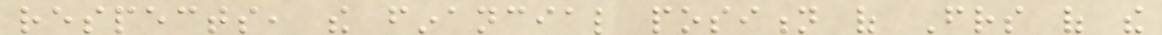respects, the financial position of Friends of the
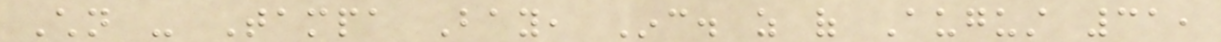Children - Tampa Bay, Inc. as of August 31,
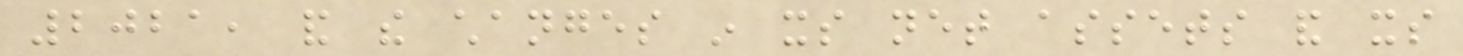2021, and the changes in its net assets and its
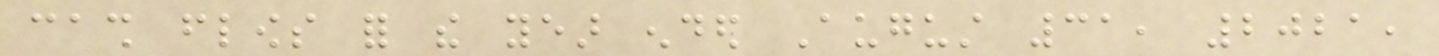cash flows for the year ended August 31, 2021,
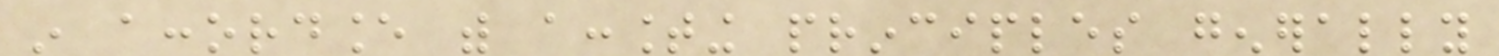in accordance with accounting principles generally
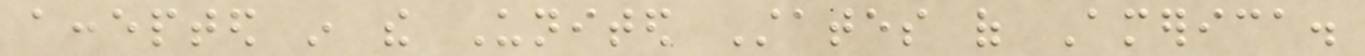accepted in the United States of America.
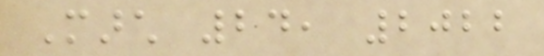March 24, 2022
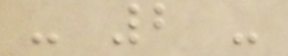- 2 -
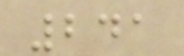241
